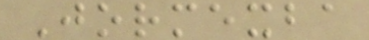Jormexba
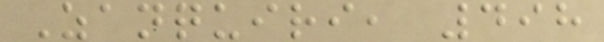Zanquiri, 498
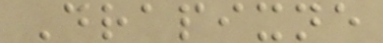Drapixne
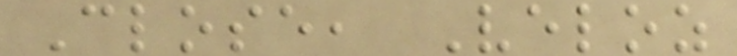Close, Veloz
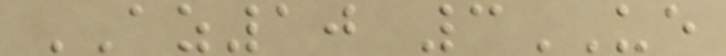AZ10 3UE
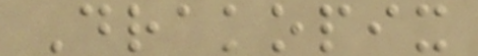Drakopix
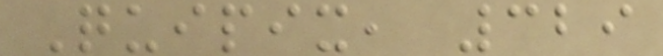Quipix, 329
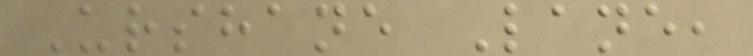Urshane Lane,
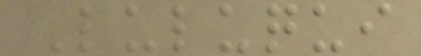Luluqui
